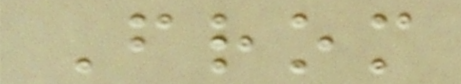From
